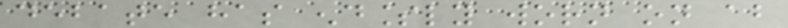debate has endlessly worn on about
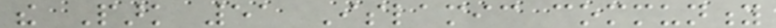the Park 51 Islamic community
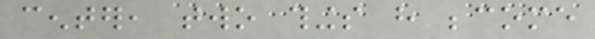center, two things have become
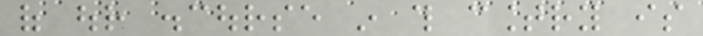of our discourse in this country is
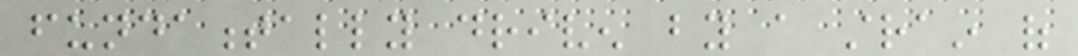fundamentally driven by a strain of
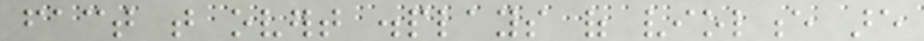fact that overt displays of violence are
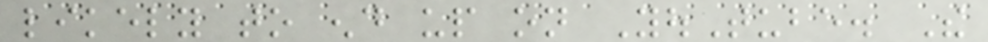likely to end up on YouTube. The
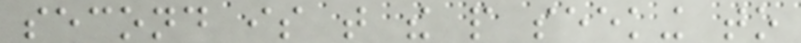second is that the people seeking to
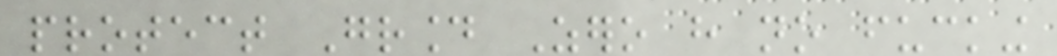protect Ground Zero have no fucking
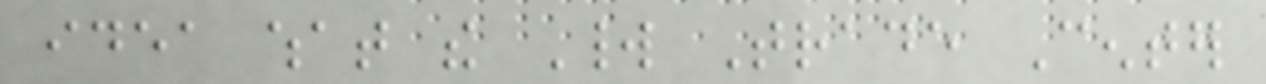idea what the World Trade Center
